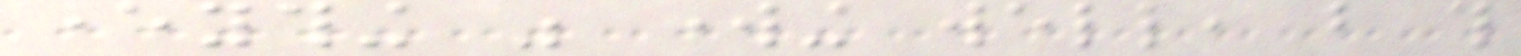everything was working well, but this
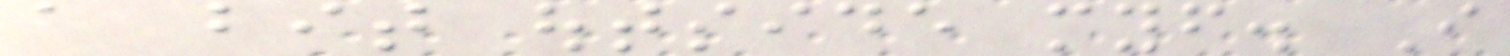a bit outside myself. I
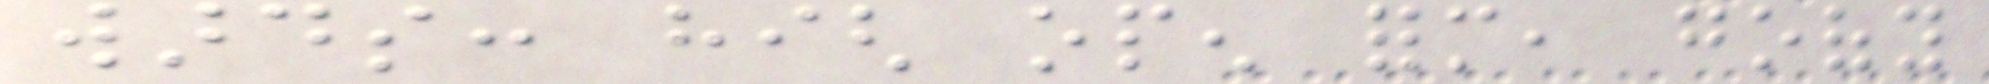wards: high open form, goofy
